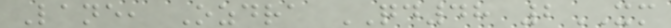Lane, Ozdra QD48 2XM
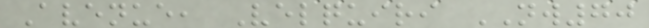Avenue, Velquiri NW70
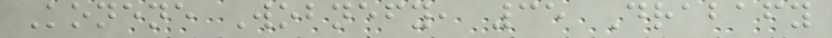Konene Wobnefy, 35 Drabafy
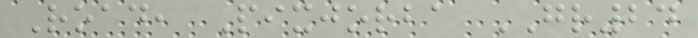Road, Pixjorba GR24
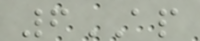6AP
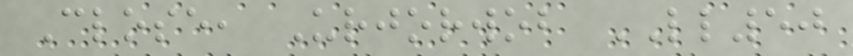Close, Urjorwob LL50
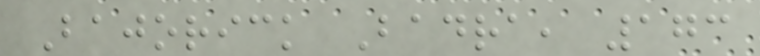Bajorick Badra, 173
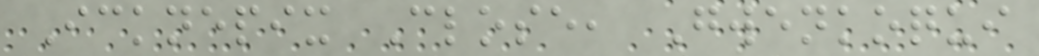Icknepix Close, Gwenkoqui
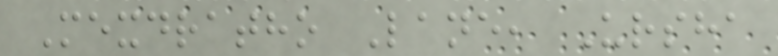Mexdratho Lane, Ursha
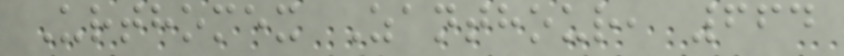Urthomex Zanthour, 664
